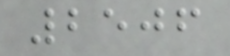2506
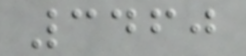3460
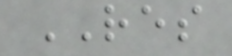RES
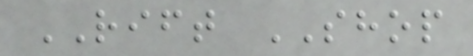RIFT SHOP
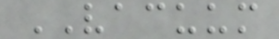VACUUM
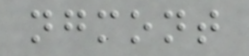ngmont
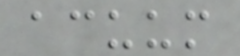acuum
